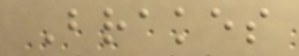Brakes
